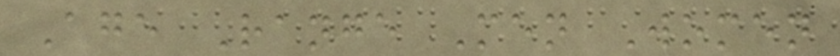Age Range Men Women
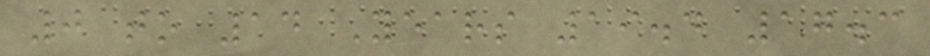0 to 14 Years 19.4 17.3
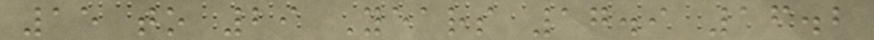15 to 29 Years 17.9 16.2
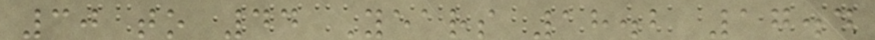30 to 44 Years 18.2 17.4
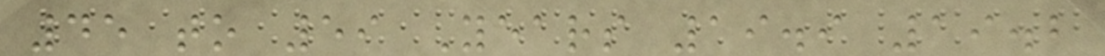45 to 59 Years 19.9 19.2
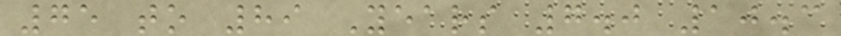75 to 89 Years 7.0 10.3
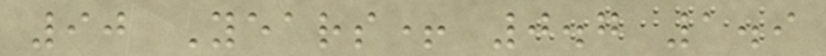90 Years+ 0.7 1.9
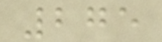275
